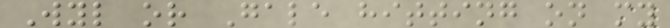Wyl or Gale hitting on my
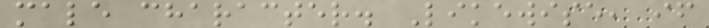male character. Likewise, if
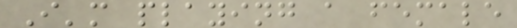I'm playing a female
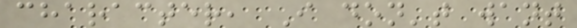character, I don't want
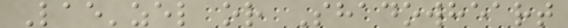Lae'zel or Shadowheart
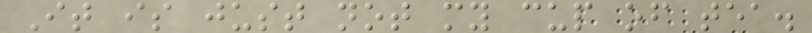It is just not my cup of tea.
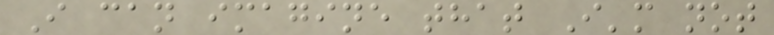I can imagine that I'm not
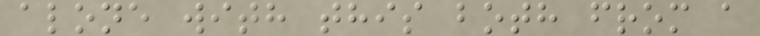alone with this both from a
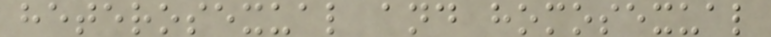heterosexual and homosexual
